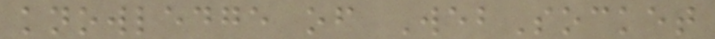knowledge of WebSocket
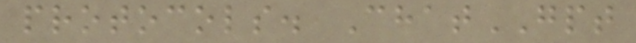protocols. ChatGPT
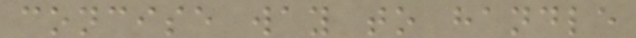concise way to handle
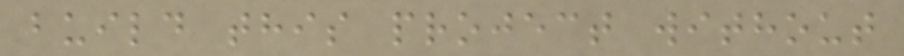build this project without
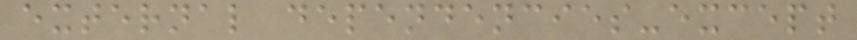external dependencies-except
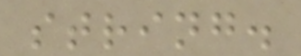string.
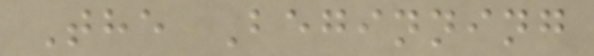The Beginning
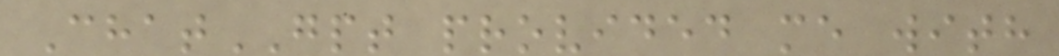ChatGPT provided me with
